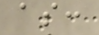as:
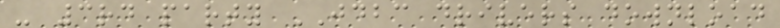- 3rd party JDBC drivers download
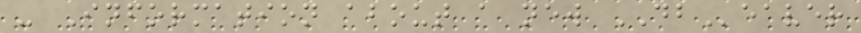- Information about a new DBeaver
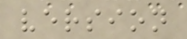version
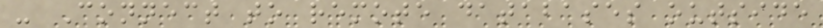- Connect to remote databases outside
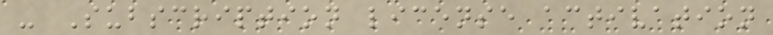- Subscription license activation
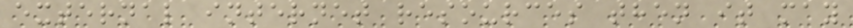external internet resources then it may
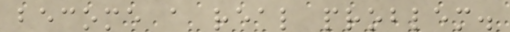become a real problem.
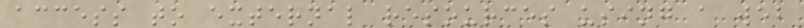access to external resources using a web
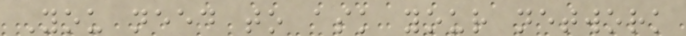You need to ask your network
